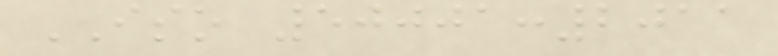ISO 50001:2011
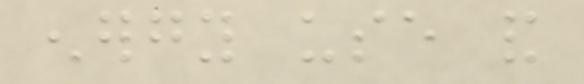energy use and
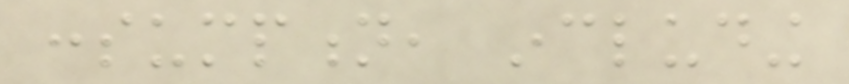consumption, including
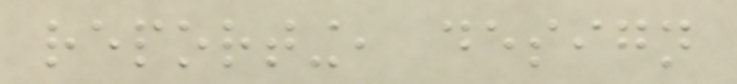reporting, design
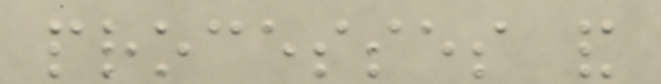processes and
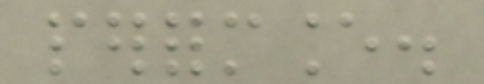performance.
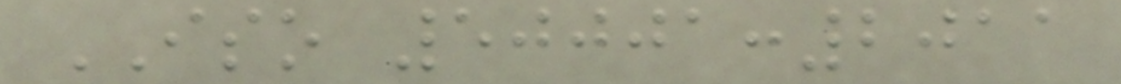ISO 50001:2011
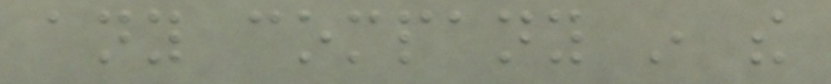any company in the
